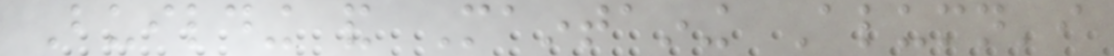Building and Maintaining Alumn'i
